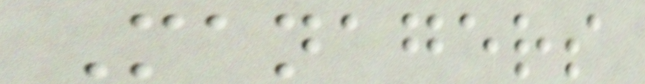Managers
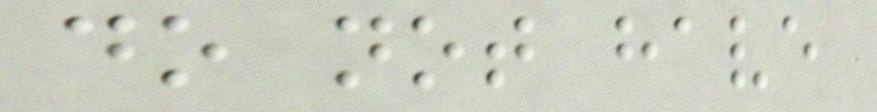do not have
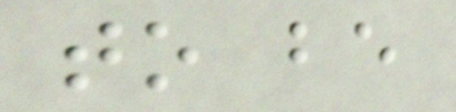to be
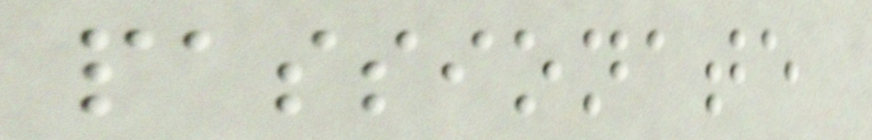passionate
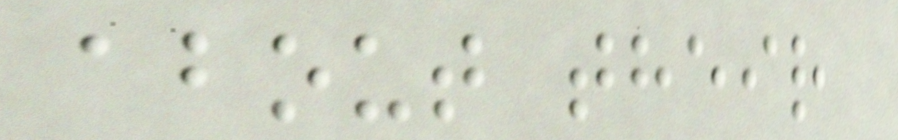about their
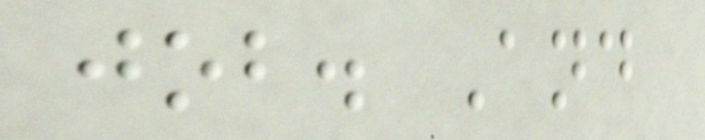job. And
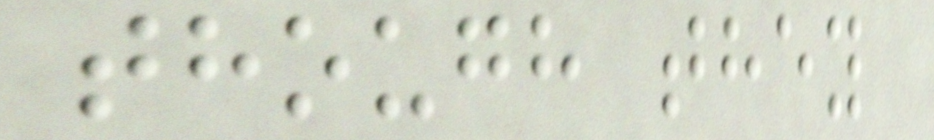though they
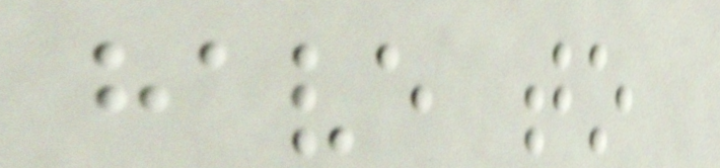have to
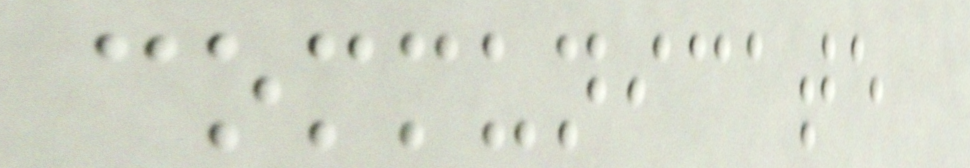communicate
